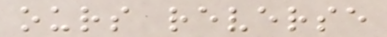ours reverse
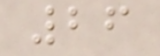26
